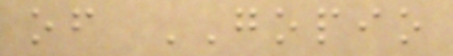of GOPIO
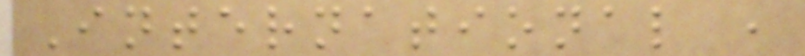International ,
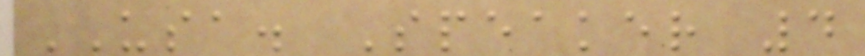USA. Speaker 4
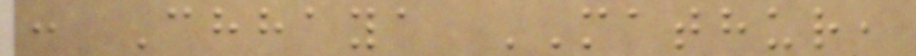: Chhaya MATHUR,
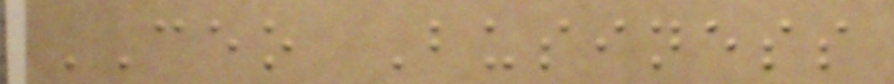CEO Business
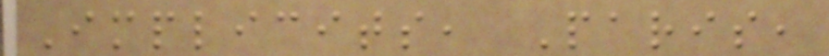Implicits, Paris,
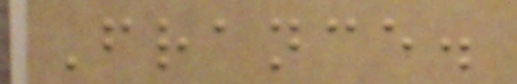France.
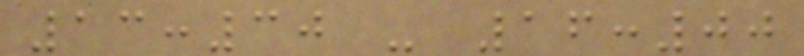13:30 - 16:00
